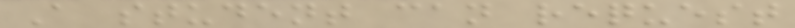A student can request
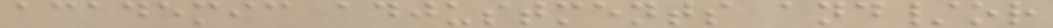academic adjustments and/or
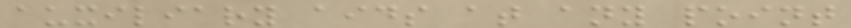auxiliary aids at any point
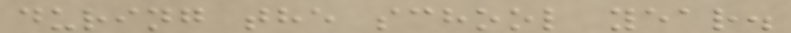during the school year.
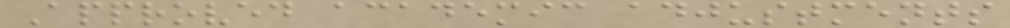Approved academic adjustments
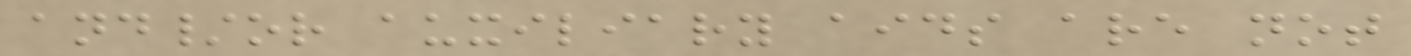and/or auxiliary aids are not
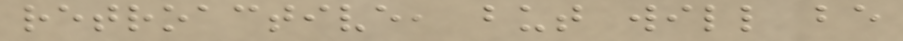retroactive, but will be
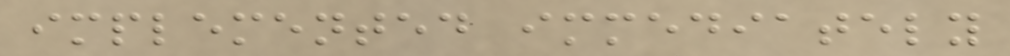implemented immediately
